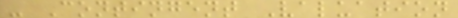- Contingent Valuation
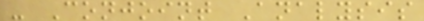- Conjoint Analysis
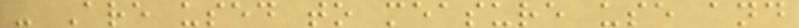- Are used to measure use and
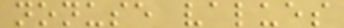nonuse values
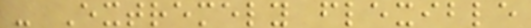- Extremely flexible
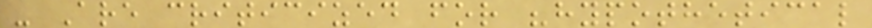- Are criticized for "hypothetical
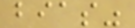bias"
